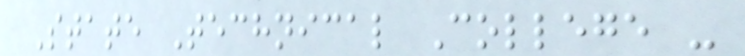State Technical College -
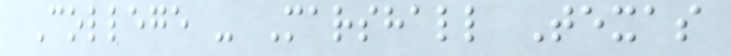College - Marshall Texas
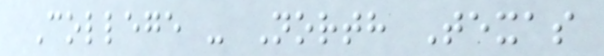College - North Texas
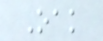Oak
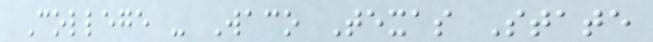College - Waco Texas State
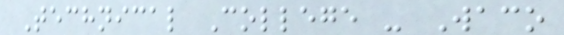Technical College - Waco
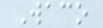Waco
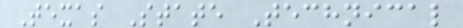Texas State Technical
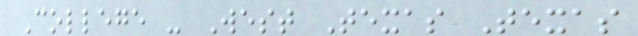College - West Texas Texas
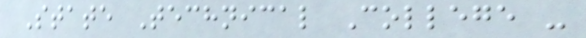State Technical College -
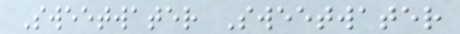Sweetwater Sweetwater
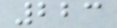223
